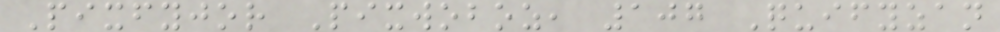Pixfyjor Pixwoboz, 107 Quifyzan
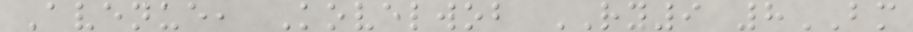Avenue, Kovelwob RY9 8BM
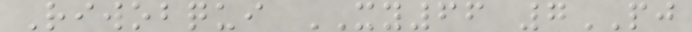Riwobqui XY66 7PJ
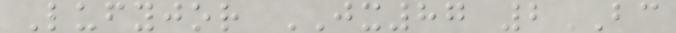Lufyjor JX87 2BC
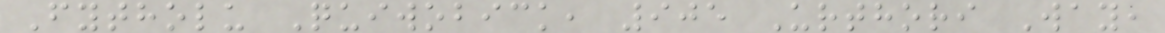Fytholu Quiwobick, 905 Urthori Way,
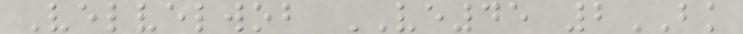Velvelwob VE45 2BK
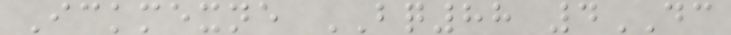Ickmexne BQ88 4DC
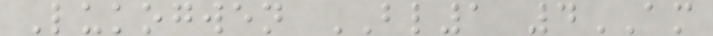Lukogwen BL1 4AM
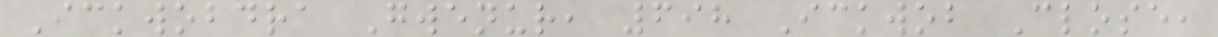Ickwobdra Gwenur, 698 Ickwob Close,
